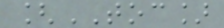[TOC]
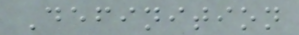Definition
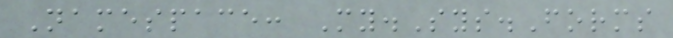Namespace: My.Sys.Forms
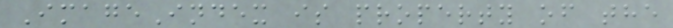ImageIndex is property of the
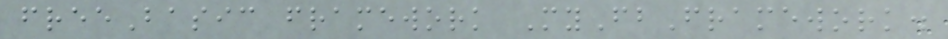freeBasic framework MyFbFramework.
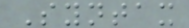Syntax
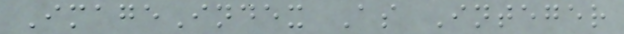ImageIndex As Integer
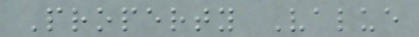Property Value
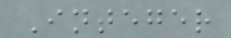Integer
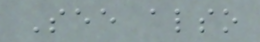See also
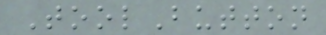ToolButton
